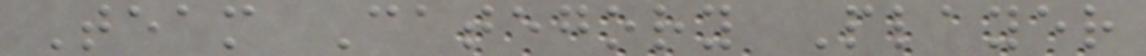Team Category Player
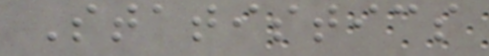Statistics
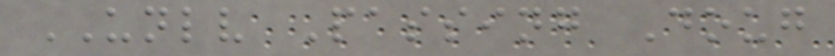UNLV Passing Doug
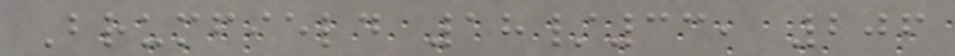Brumfield 18/33, 206
